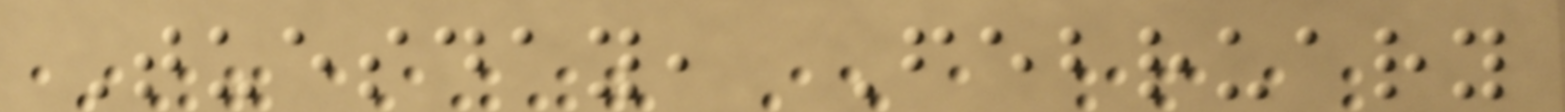Tuesday, February
